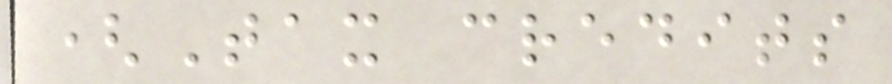(Tax credits
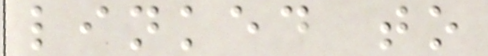linked to
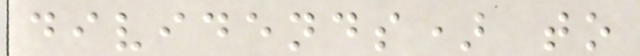dividends) to
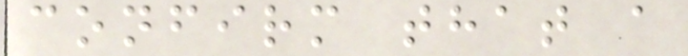confirm that a
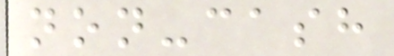non-cash
